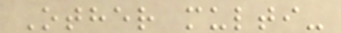Other multi-
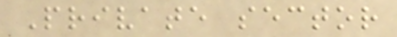Private sector
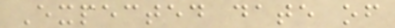Expected date of
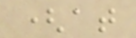(at
